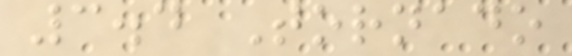3.4 Tornado
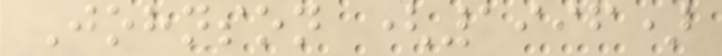Johnson (1996)
